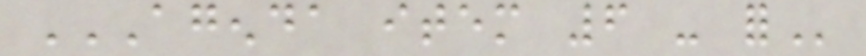AGENDA ITEM 6 - FOR
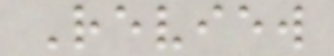Review
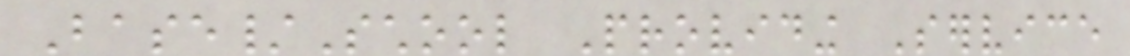Base/School Providing Service
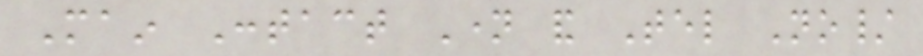Main Contact Name and Tel No/
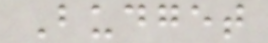Budget
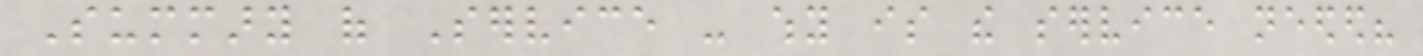Summary of Service - why is the service needed?
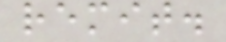remit.
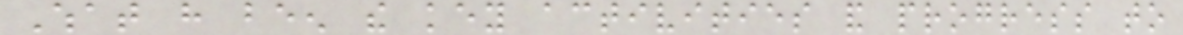What have been the key activities and progress to
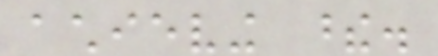achieving these.
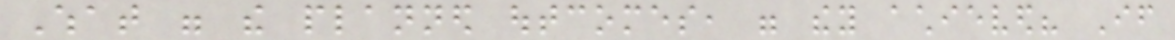What were the planned outcomes, were they achieved? If
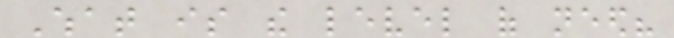What is the level of need?
